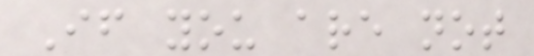If you are not
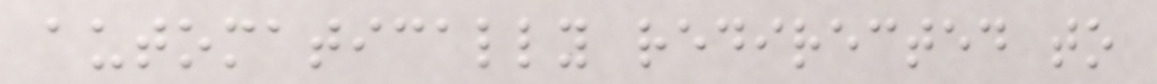automatically redirected to
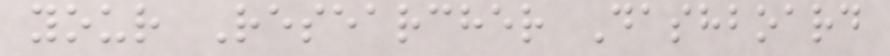your Researcher Dashboard
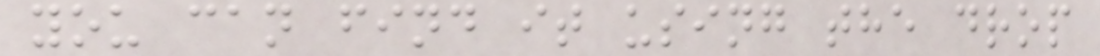you can find it using the drop
